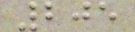205
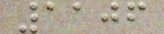1106
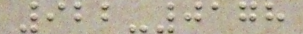922-0178
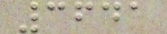3641
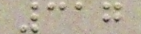317
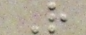R
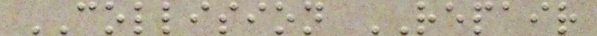COLLISION REPAIR
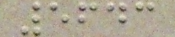5643
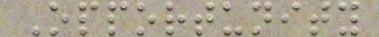Opportunity
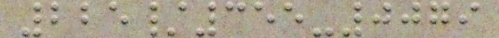225/355-0079
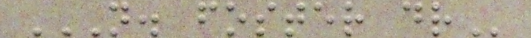N. FOSTER DR
